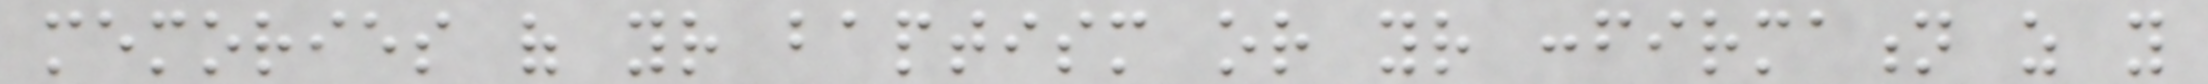memories of your baptism or your confirmation as you
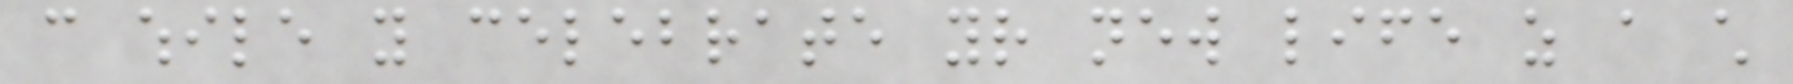can while you celebrate your new life as a child
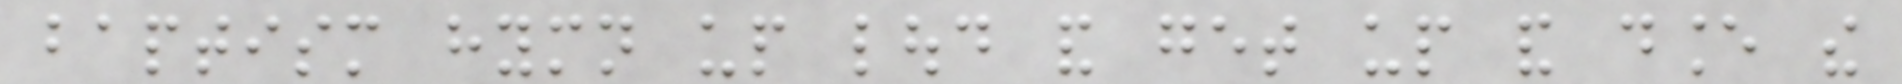baptism hymn up loud and get up and dance the
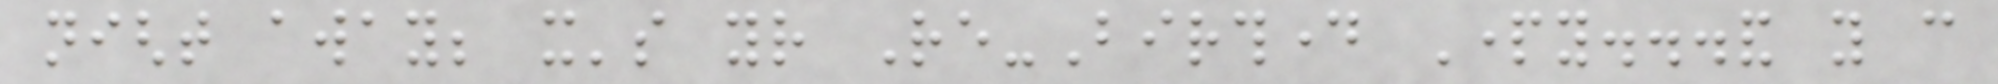night away; it's your Re-Birthday Party...and you can
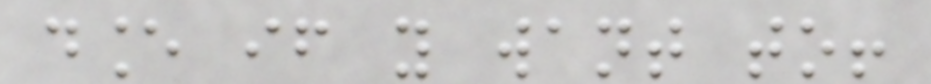dance if you want to!
